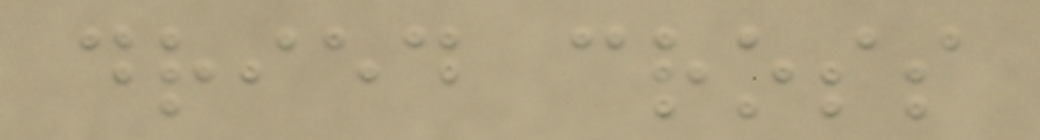dried cross
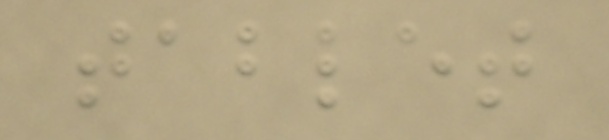tablet
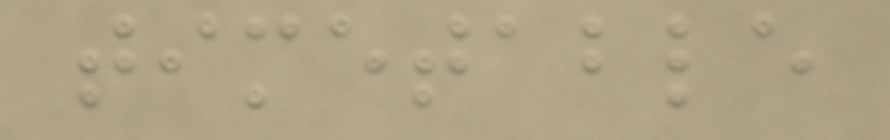timetable
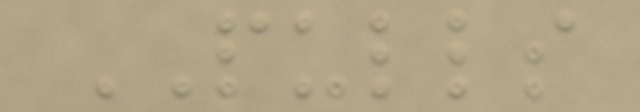PULLS
